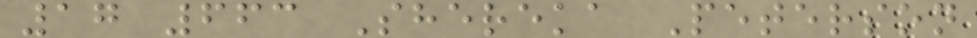17 663 Shereka Peterson
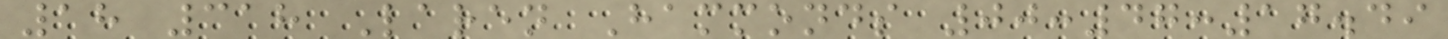18 318 Laren Hammonds 00:47:17.49
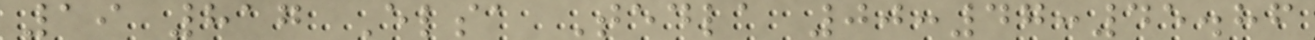19 817 Elsa Tedla 00:47:45.86
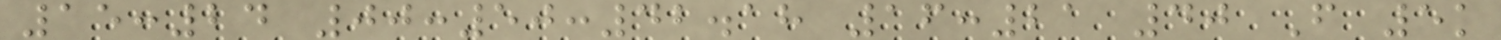15:24 00:50:42.18 16:21 40 F 5k
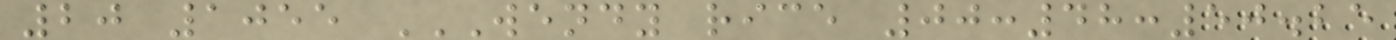20 1055 WENDY RICE 00:48:50.25
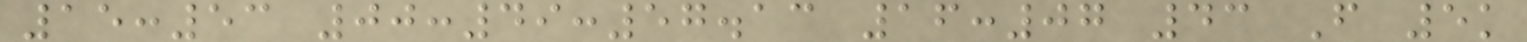15:53 00:49:57.13 16:07 43 F 5k
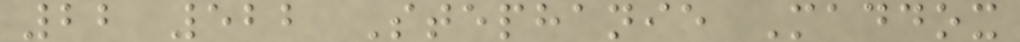22 522 Stephanie Maddox
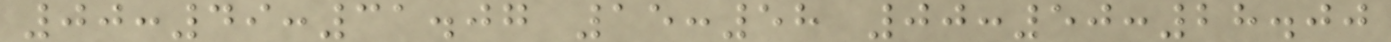00:49:31.07 15:58 00:50:28.00
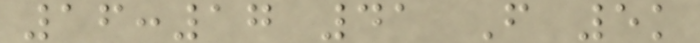16:17 41 F 5k
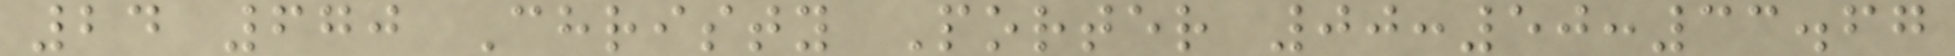24 670 Christy Porter 00:50:33.67
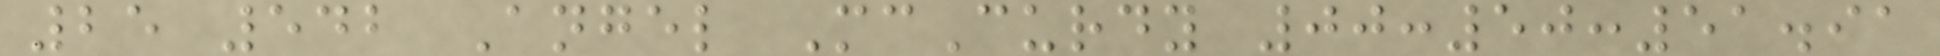25 542 Angel McCurdy 00:50:51.91
